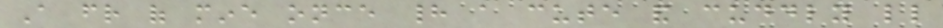A friend of mine once had a cute and cuddly little
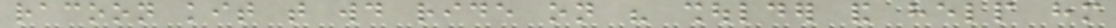racoon kit that would ride on his shoulder and help him
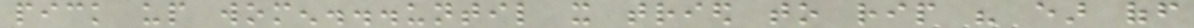pick up women...until it tried to rip his ear off
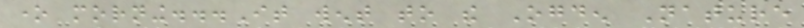one morning...It went to the Ogden Nature
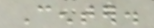Center.
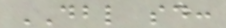DBL said:
